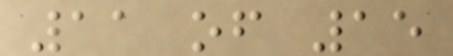11 of 15
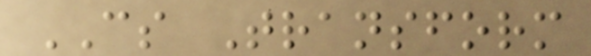CS Transform
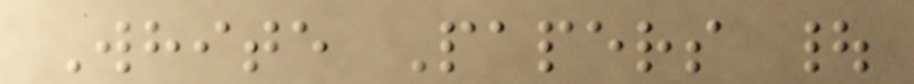White Papers |
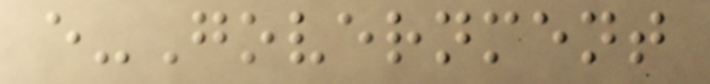e-Government
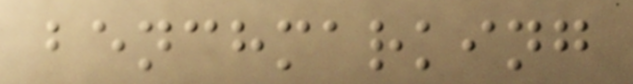benchmarking
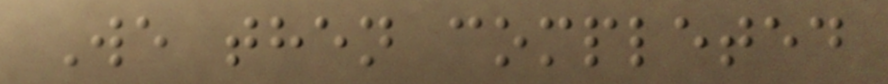We then completed
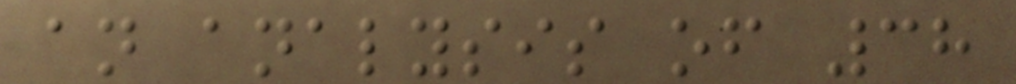an analysis of 38
